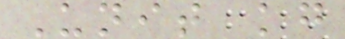Unit kg
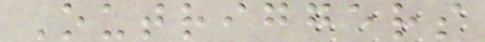Outriggers
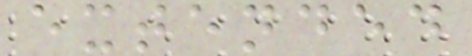extended
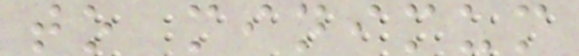to minimum
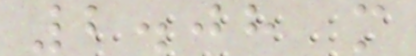2.08 m
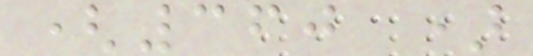(360 )
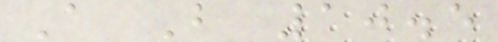A B 10.5
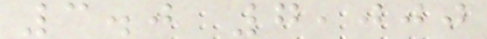3.0 7,000
